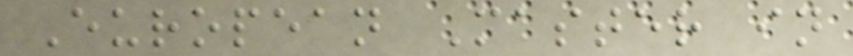European Master in
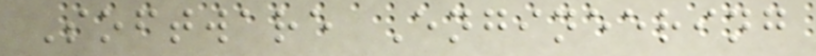Software Engineering
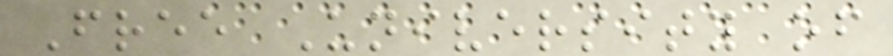Free University of
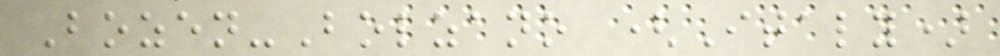Bozen-Bolzano (Italy)
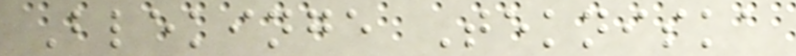Blekinge Tekniska
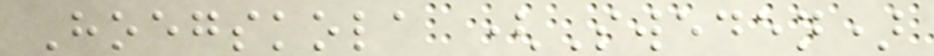Hoegskola (Sweden)
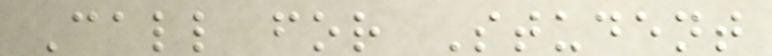Call for Student
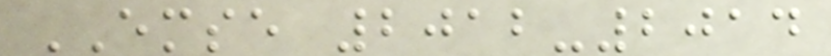EMSE 2012-2014
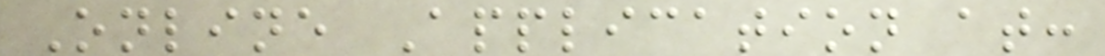Online Application at:
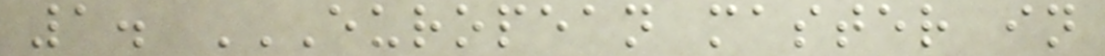1. EUROPEAN MASTER IN
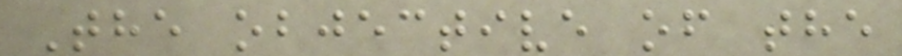The objective of the
